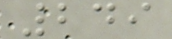249
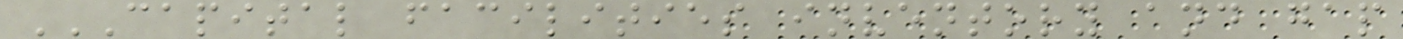CAPITAL FACILITIES INVENTORY AND GAP
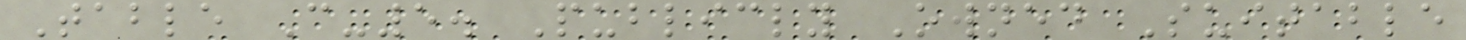Table C-5. Publicly Owned Suitable
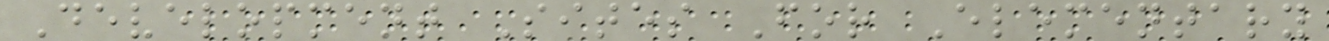Development Sites For Elementary
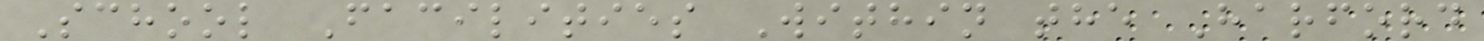School Facilities Within the Harford
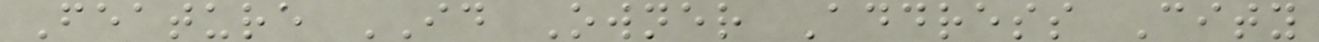Feature ID Owner Address City
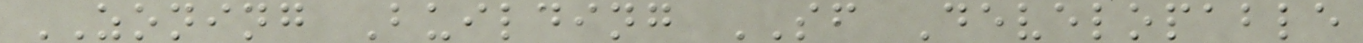ZONING Building SF Developable
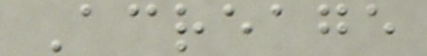Acreage
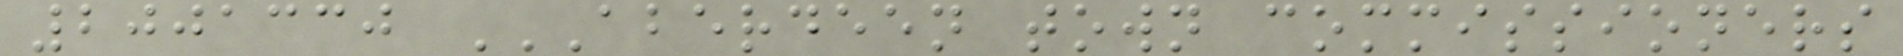2001330 ABERDEEN TOWN COMMISSIONERS
